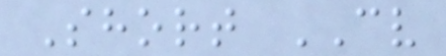Short CV
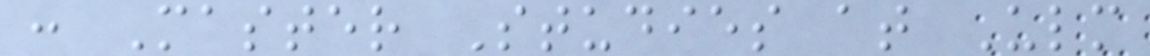: Master Studies at Ulm
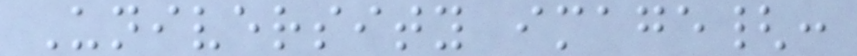University image{:
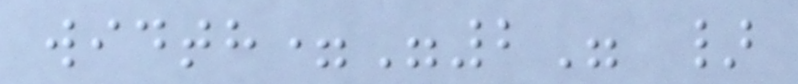width="2" }
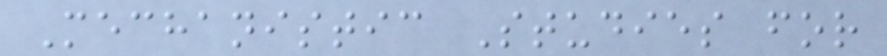Mechanistic Studies for
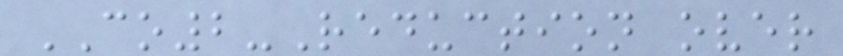CO2-Reduction over
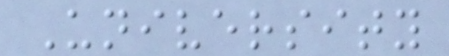University
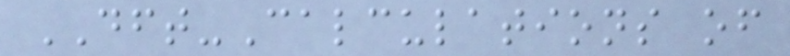DFT-Calculations of
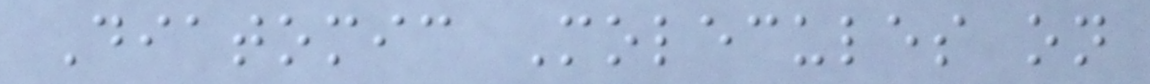Diatomic Molecules on
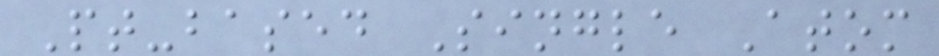Pt-based Single Atom
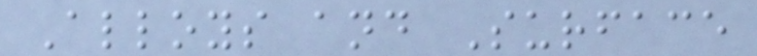Alloys and Surface
